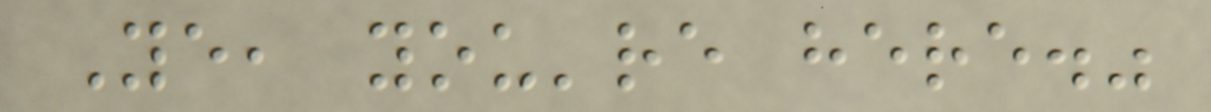Ye, you're here."
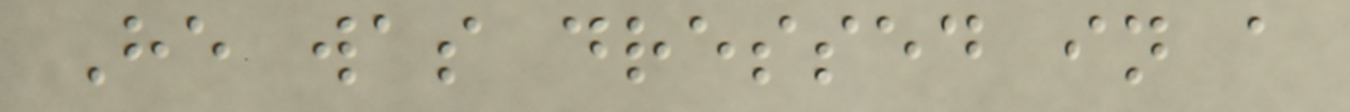He was dressed in a
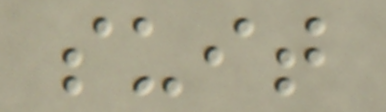suit
